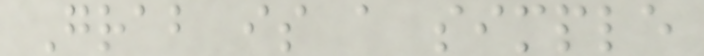Grab is a simple
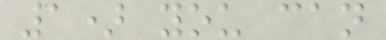1) you can
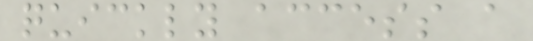quickly access a
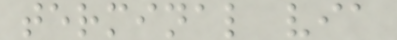terminal via
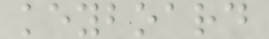keyboard
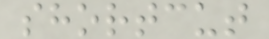shortcut
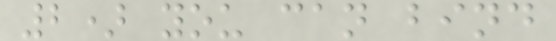2) you can bind
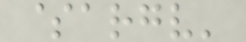$argv'
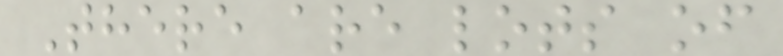There are lots of
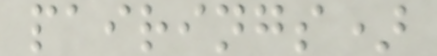pairings)
